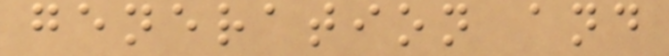generation and
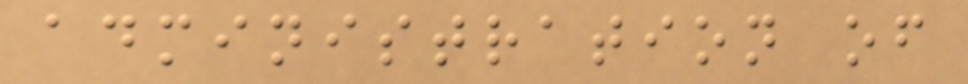administration of
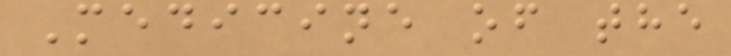Medicine of the
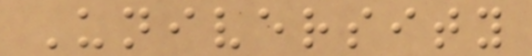University
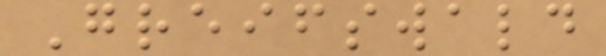Greifswald
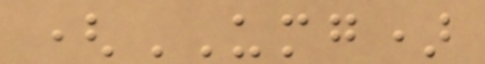(UMG)
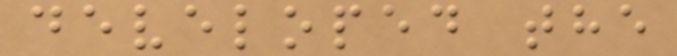developed the
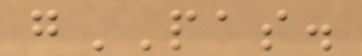gPAS.
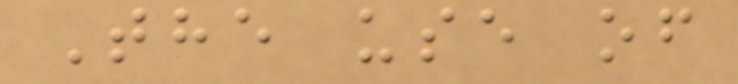The use of
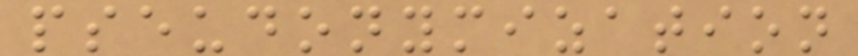pseudonymization
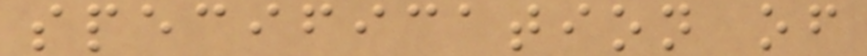specification of
